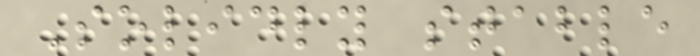Solidly stable
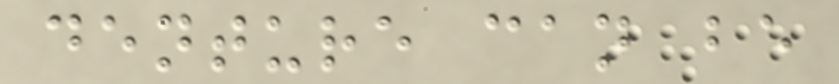denture can be
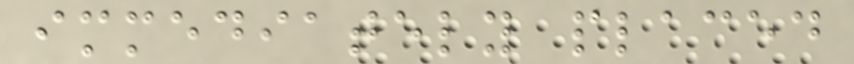immediately placed
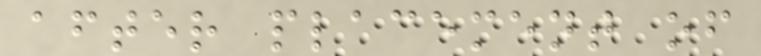after placement of
